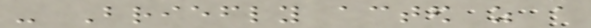- Briefly acted as a
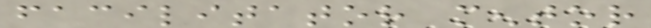facilitator mentor
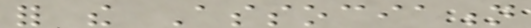for the Association
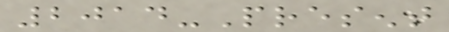2014-Present
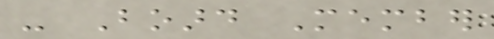- Board Member
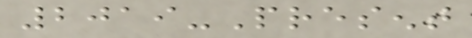2019-Present
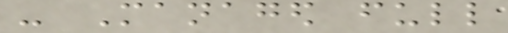- Managed full
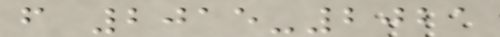from 2015-2021
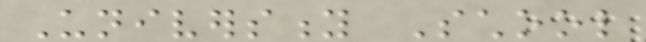University School
